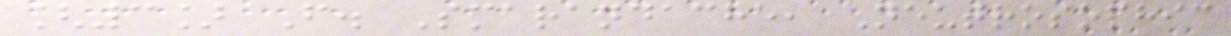[3] F. Smarandache, Neutrosophic
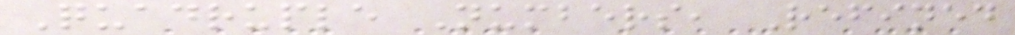Quadruple Numbers, Refined
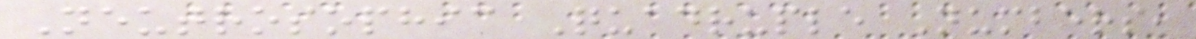Neutrosophic Quadruple Numbers,
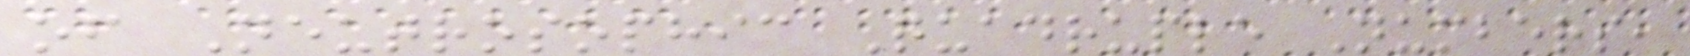of Neutrosophic Quadruple Numbers,
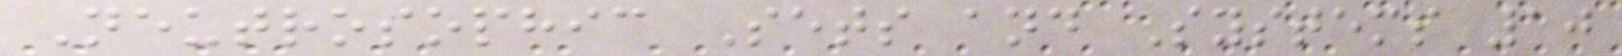Neutrosophic Sets and Systems 10
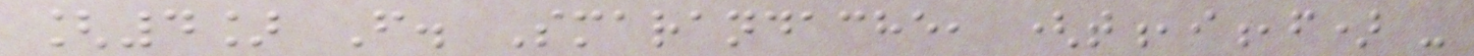[4] F. Smarandache, (t,i,f) -
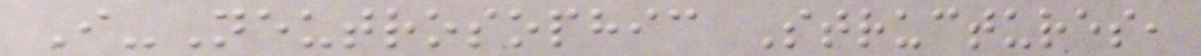I-Neutrosophic Structures,
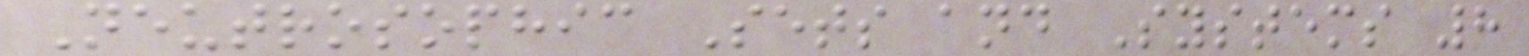Neutrosophic Sets and Systems 8
